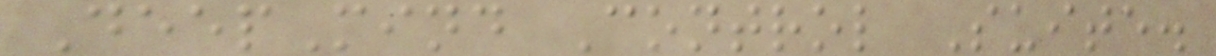DeepMind Control Suite.
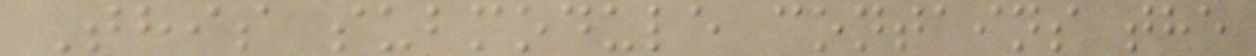This submodule contains the
